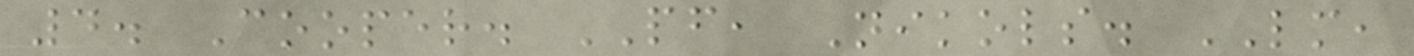4. Cooper. PF, Nikols. LM,
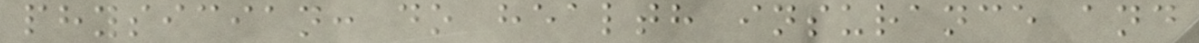physician: do health insurance and
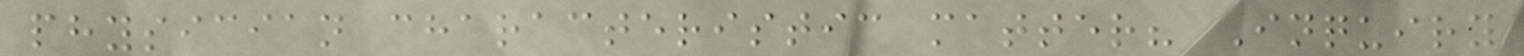physician characteristic matter? Inquiry
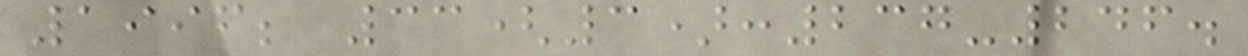1996; 33(3):237-246.
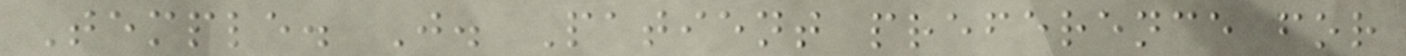Temple. J. Patient preference for
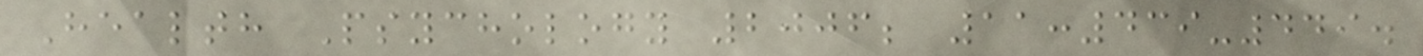Health Psychology 2006; 11:439-449.
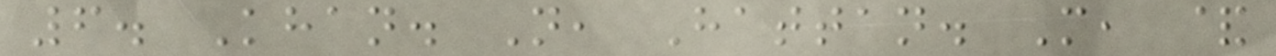6. Khan. N, Hattan. M, &
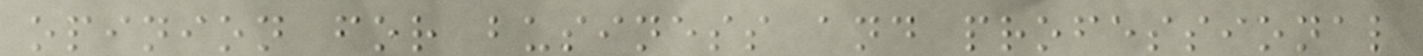opinion for business and professional
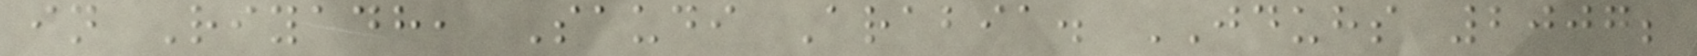in Riyadh, Saudi Arabia. JDUHS 2007;
